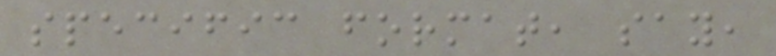specific format, say,
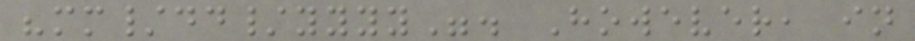"mm/dd/yyyy". However, in
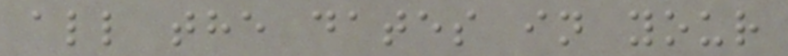all the dates in your
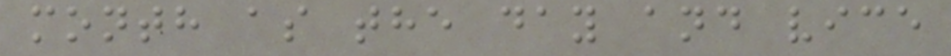month as the day and vice
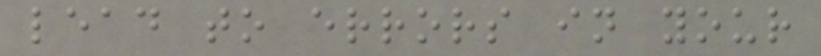lead to errors in your
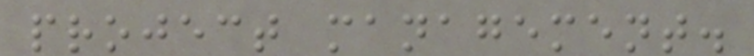project management.
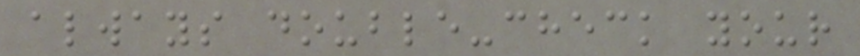always double-check your
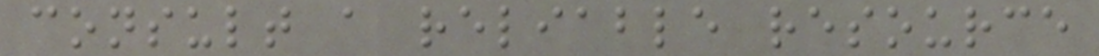consult a reliable resource
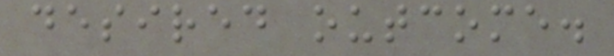desired outcome.
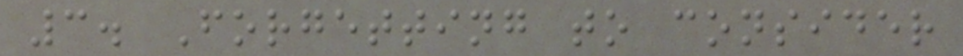3. Forgetting to consider
